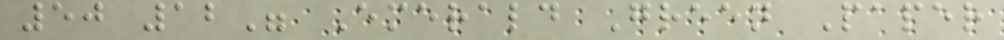50 12" Emerald Green Paper
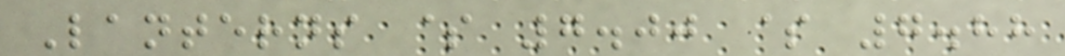Lanterns $ 7.00 $ 7.88
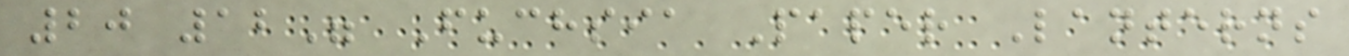20 12" Fuchsia Paper Lanterns
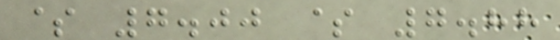$ 7.00 $ 7.88
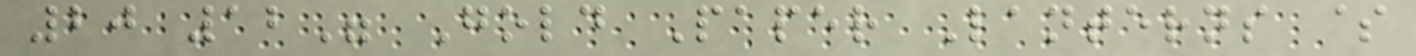20 12" Gold Paper Lanterns $
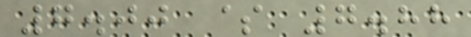7.00 $ 7.88
